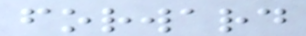forward
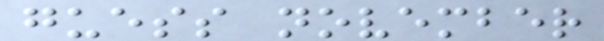guess november
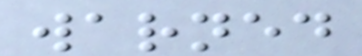warned
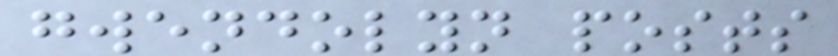gwendolyn posts
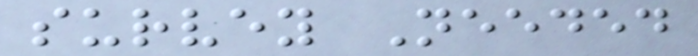survey Needed
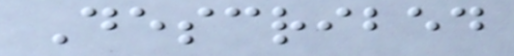Described
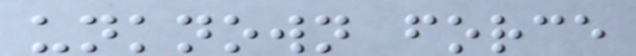unknown force
